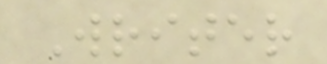Writer
